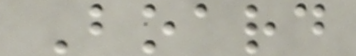Board
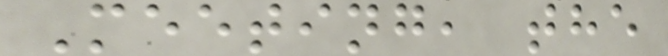Meeting, the
